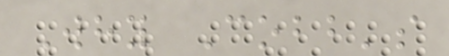Why Cobb's
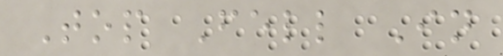Top Fell In
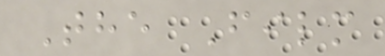The Film
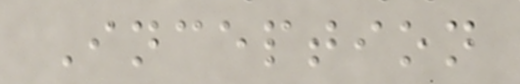Inception
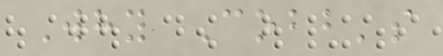Why Cobb's
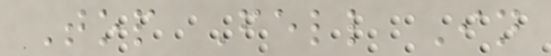Top Fell In
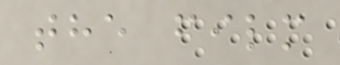the film
